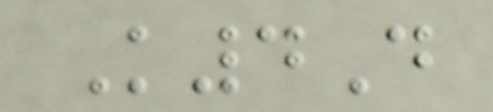K4D
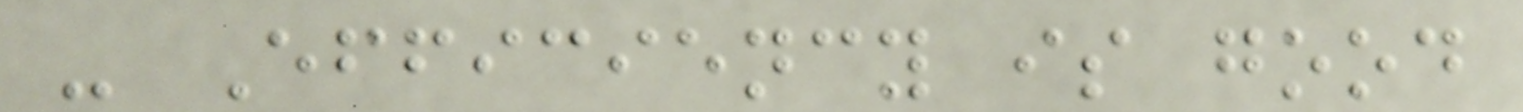- Efficiency is good
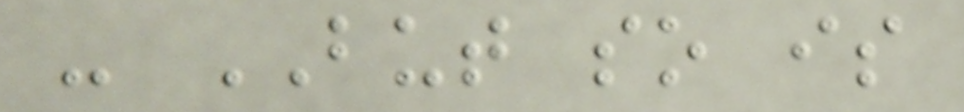- BUT so is
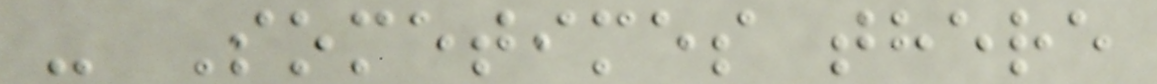- Sometimes there
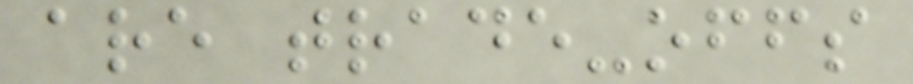are trade-offs
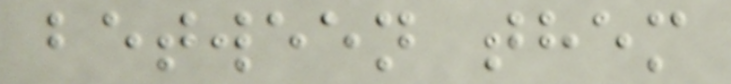between them
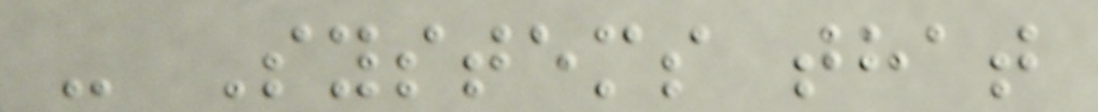- Systems that
